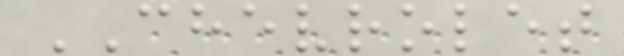CHEVROLET
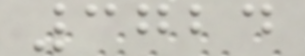3724
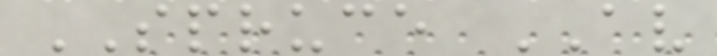SPRUCE AV
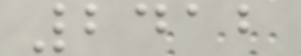2412
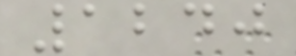1240
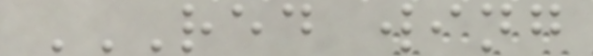RED WING
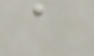a
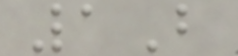1B
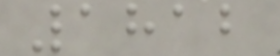1812
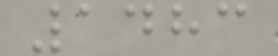1483
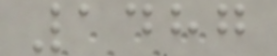1487
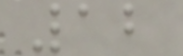12
